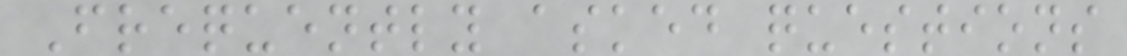Frequently asked questions
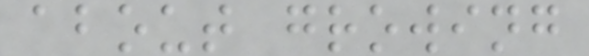about growing
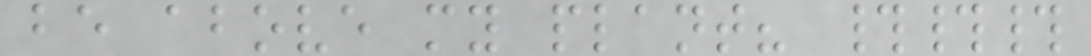be above my plant? ###
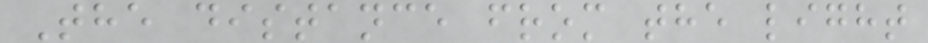The distance from the light
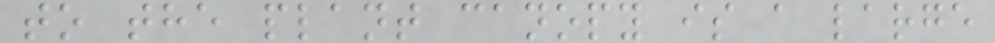to the plant canopy is a large
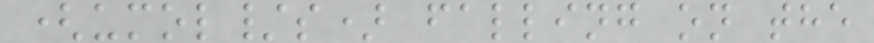(umol/s) falling on the
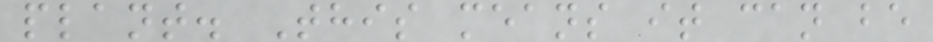plant. This means it can be
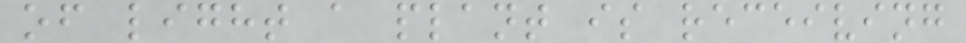of light a plant is receiving
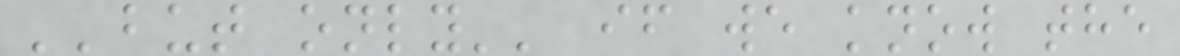''but only'' if we know the
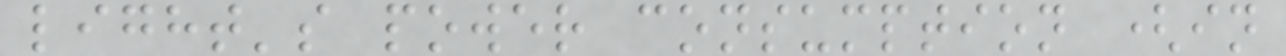light's power consumption (in
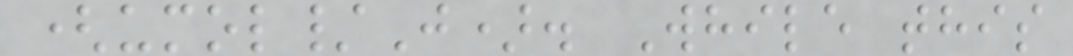(umol/J). While this
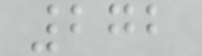272
